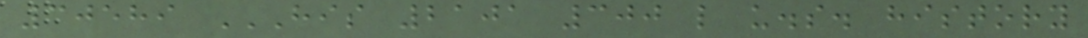30589 HIS 2101 300 L U.S. HISTORY
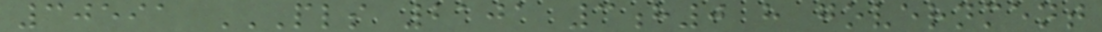30591 PLS 2101 3H0 H GOVERNMENT
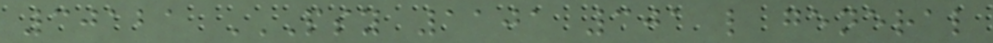30121 PSY 1101 301 L GENERAL
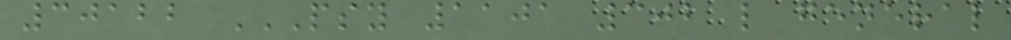30122 PSY 1101 302 L GENERAL
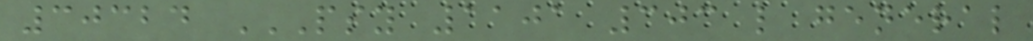30324 PSY 1101 303 L GENERAL
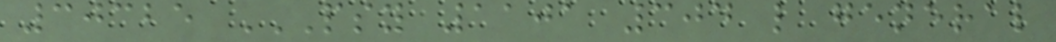30325 PSY 1101 304 L GENERAL
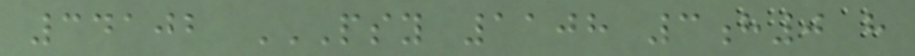34102 PSY 1108 3H0 H
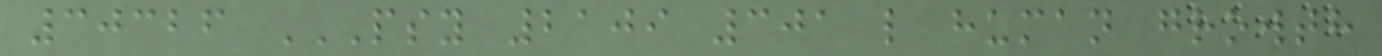30326 PSY 2109 301 L HUMAN GROWTH
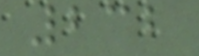232
